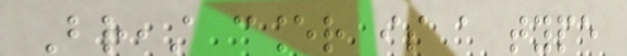Breast cancer is a type
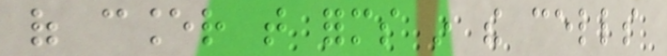of cancer that forms in the cells
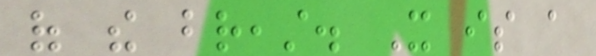of the breast. It is a
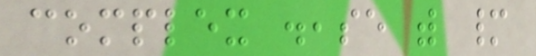complex disease with many
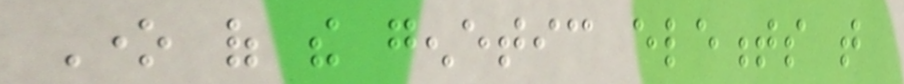One of the genetic elements that
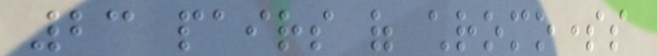23 pairs of chromosomes
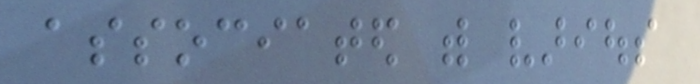associated with various
